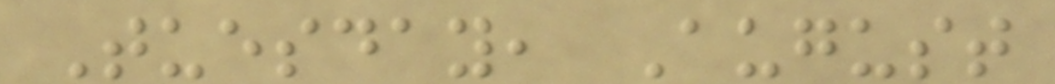Tuesday, August
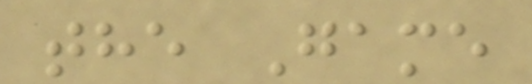the Game
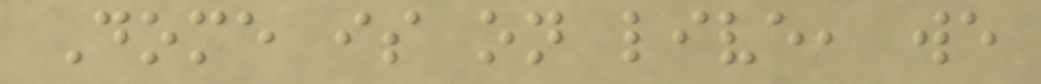Dome is on live, we
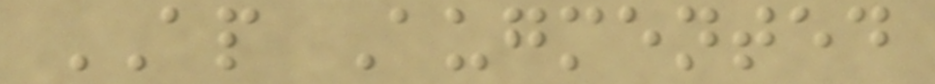AP Augmented
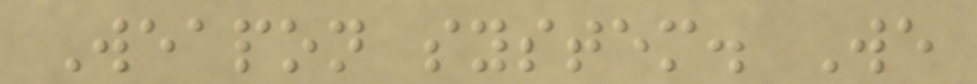Weapon system. We
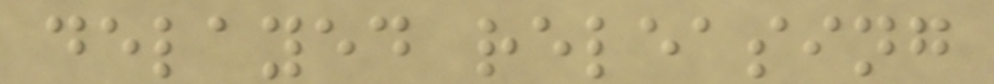delayed releasing
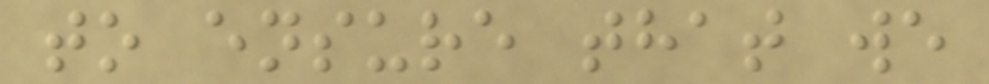to ensure that we
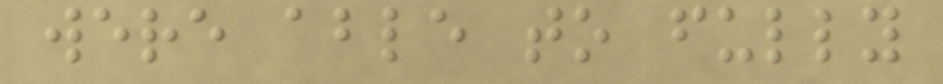were able to fully
